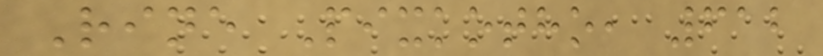Rine Pixkotho, 612
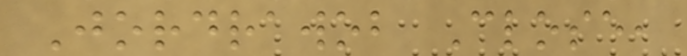Jordrawob Close,
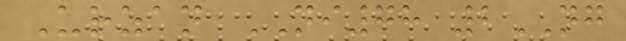Urzan NI78 2NG
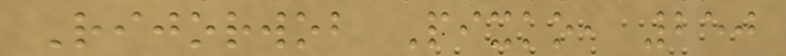Rijorwob Pixko, 250
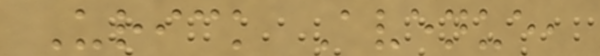Urick Avenue,
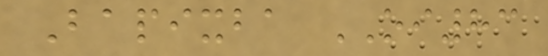Bapixba OI83
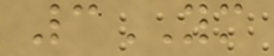3YM
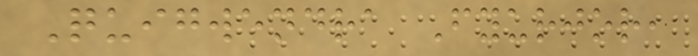Quigwendra Fyurjor,
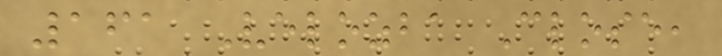161 Velozba Close,
